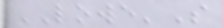LOWE'S
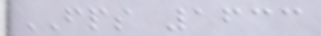FPS 1633
